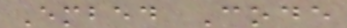Embed Code
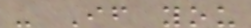- If you
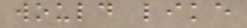would like
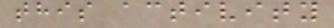this activity
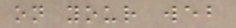on your web
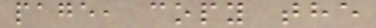page, copy the
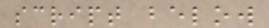script below
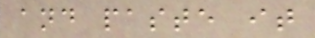and paste it
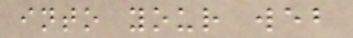into your web
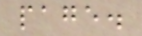page.
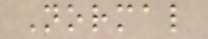Normal
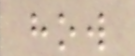how
